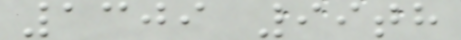1309 99th
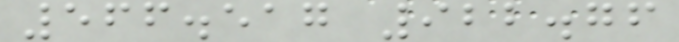566.517 922.76
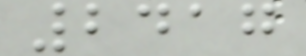2417
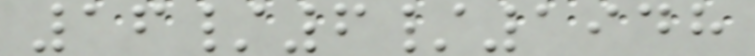16/6/1948
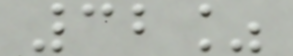32%
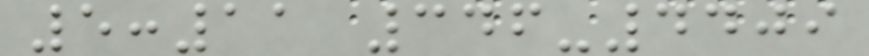5:11 346-4409
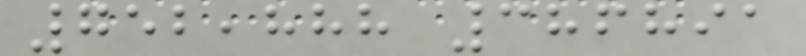752,888 386891
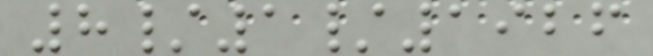8/1/1926
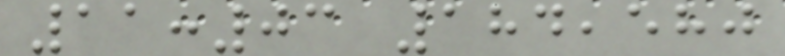11:03 184,580
